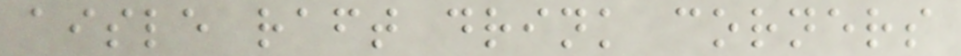aisle raft drink corners
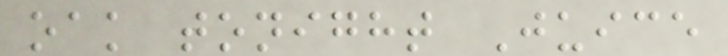oak tonight Juice
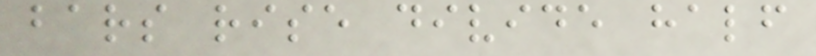bars rise divide half
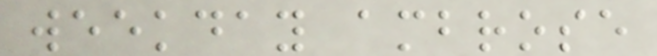weekday ambrose
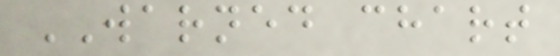WARNED chart
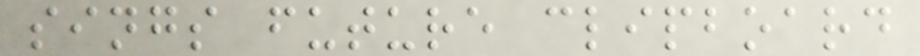sings future clipboard
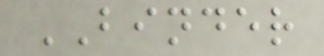BINDER
